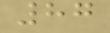87
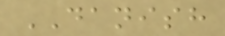DANISH
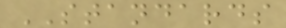STANDARDS
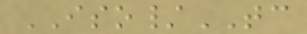ISO/TC
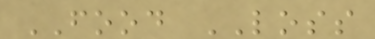FOOD LOSS
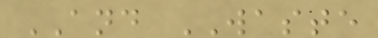AND WASTE
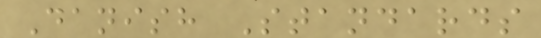Danish Standards
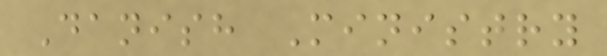Danish Ministry
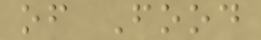of Food
